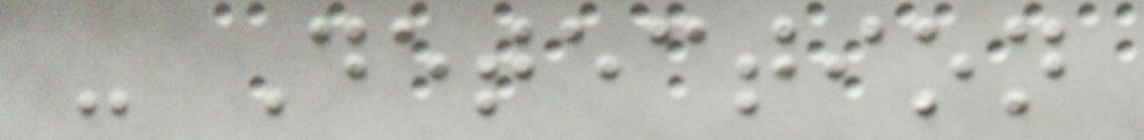- Detection
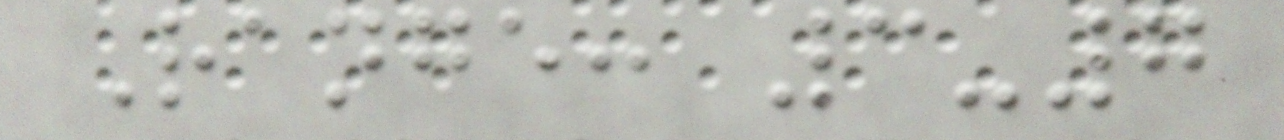Range: 3-7
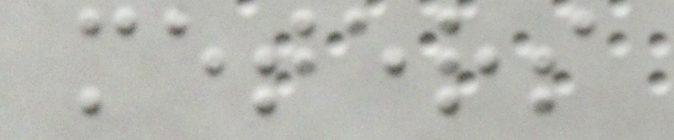meters
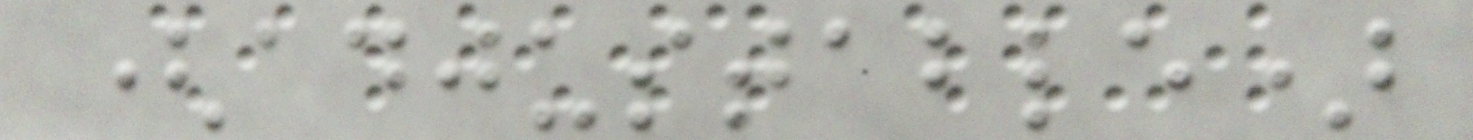(adjustable)
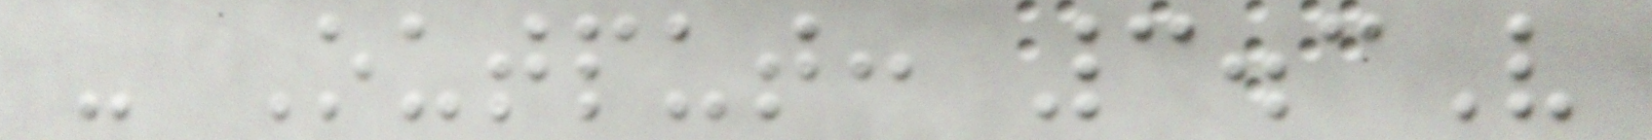- Output: 3.3V
